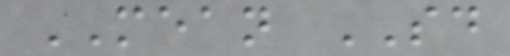MEAN SD
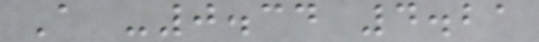A -0.34 4.21
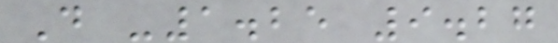D -1.25 9.27
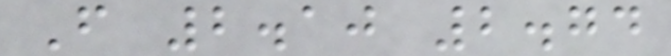F 2.10 2.74
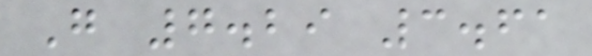G 7.29 3.61
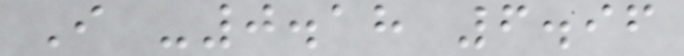I -0.18 6.96
